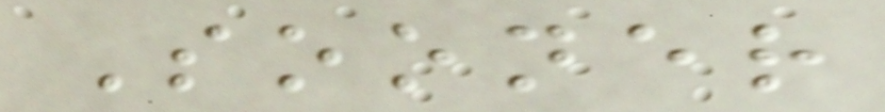Sooner
